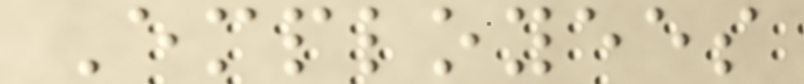Employees
